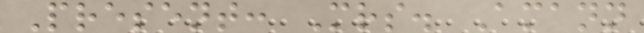Present: Mrs. Amann
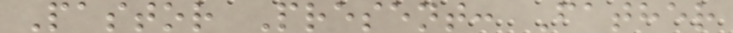Pastor Present: Father
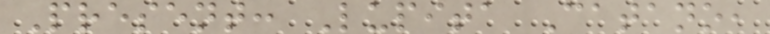Present: Lupita Catano,
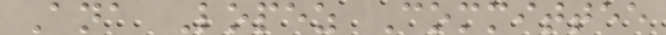Ana Lopez Committee
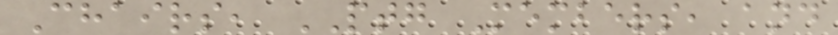Chairs, PTG Members, and
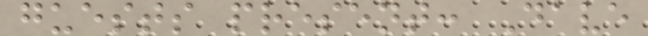guests present: Dave
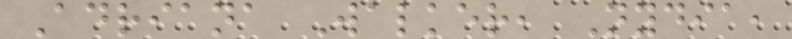Adriana Walker, Nydia,
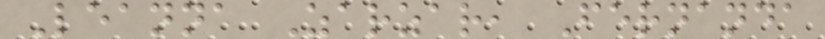Leanna Zarzar, Fernanda
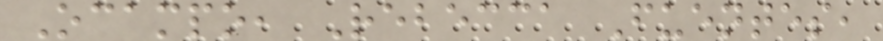Ocampo, Rebecca Fuentes,
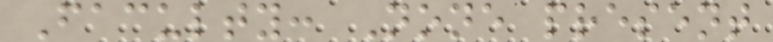Faculty: None present
